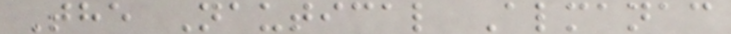The Nautical Almanac
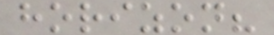horizon?
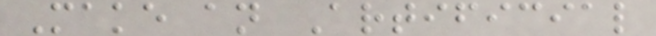Make an Artificial
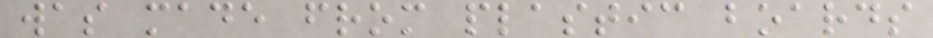was made from plastic boards
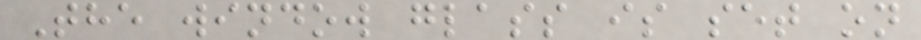The window glass is set on
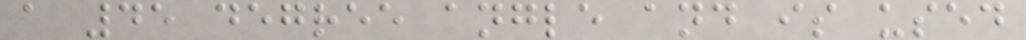a 45 degree angle and is used
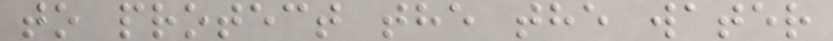to protect the the water
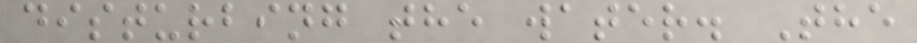disturbing the water. The
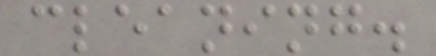cleaning.
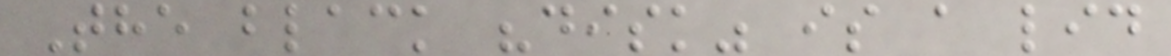The black "disk" is a lid
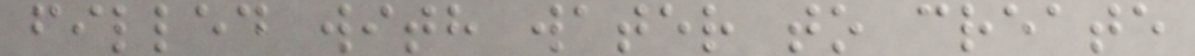filled with water to create
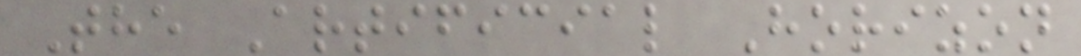The Artificial Horizon
